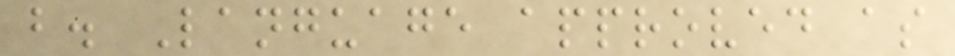b. Language approved as
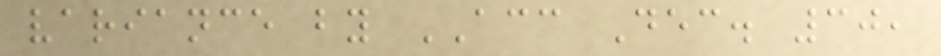variance by ACC Dec. 30,
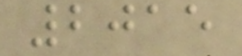2015
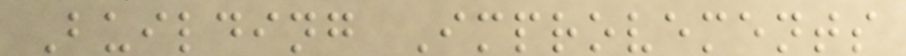Building Improvements
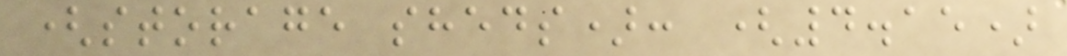(storage sheds): (4.15)
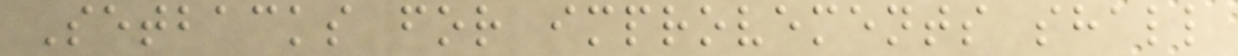Setbacks for improvements shall
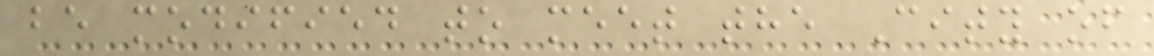be modified to meet the City of
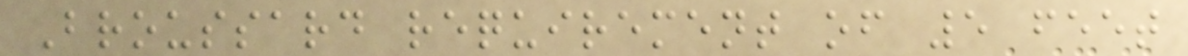Broussard requirement of 5 feet
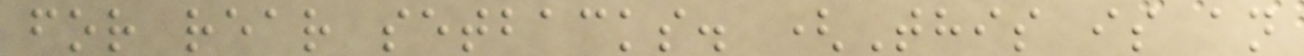for rear setbacks. (This is an
